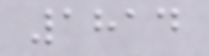1814
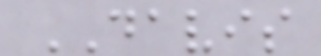DAVIS
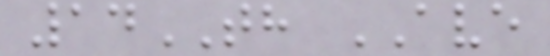14TH AVE
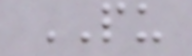PU
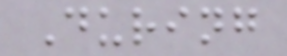During
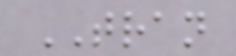TRAN
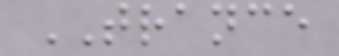TRANCE
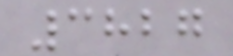3827
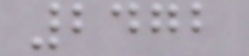2472
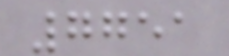7751
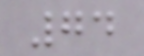74
